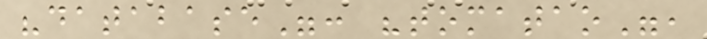"database": "tomatao",
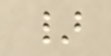}
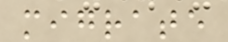migrate
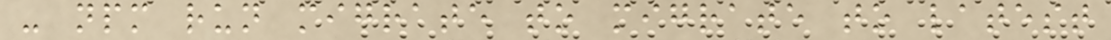- npm run migrate to migrate to latest
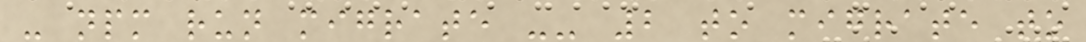- npm run migrate -- 2 to migrate to
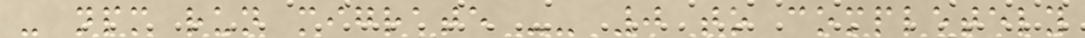- npm run migrate -- 0 to completely
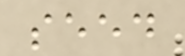seed
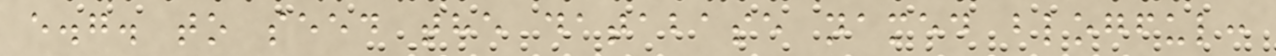e.g. to seed the database named blogful:
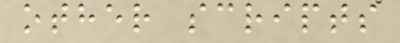other scripts
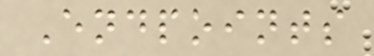Endpoints
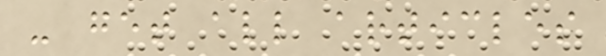- get all articles
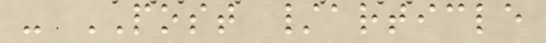- POST /article
